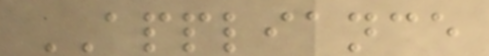APPLIANCE
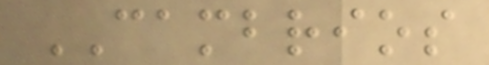CAMBRIOS
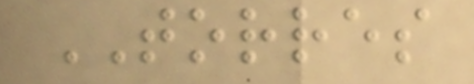TORRES
